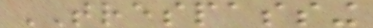TRESPASSING
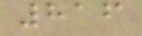816
